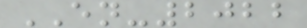EN-2022
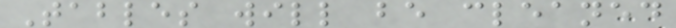Tables will be cleaned
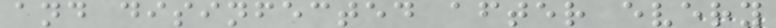and disinfected after every
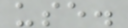use.
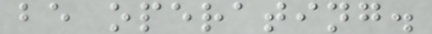be operating.
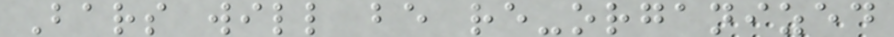Bars will be re-organized
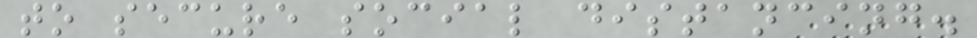to secure social distancing.
